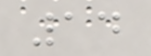14
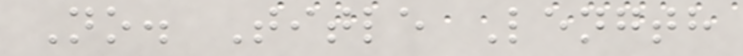No. Title Length
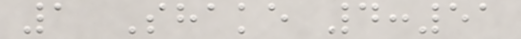1 Shake 4:51
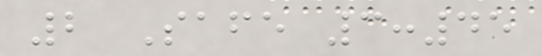2 Safe 3:45
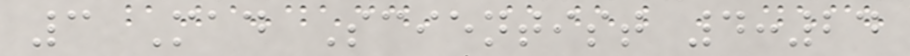3 Mad Scientist 4:24
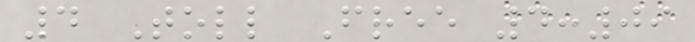4 Toll Free 4:09
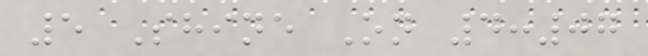5 Shine On 4:07
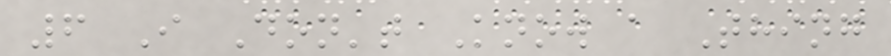6 I Don't Know a Thing
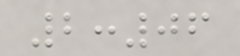2:06
